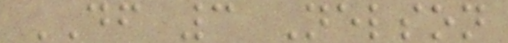DF 3 Nelson
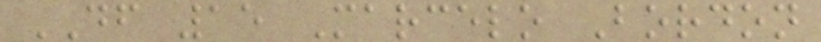DF 15 Marcelo Bordon
